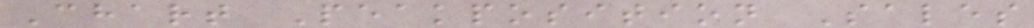Chart Peakposition Sales
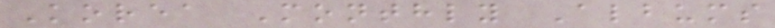Korea Monthly Albums
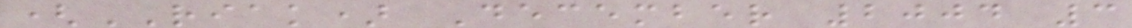(RIAK) December 2004 3
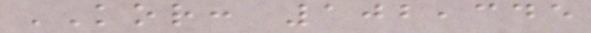KOR: 102,345
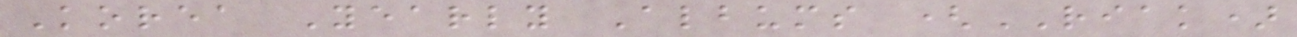Korea Yearly Albums (RIAK)
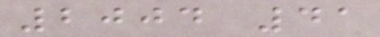2004 41
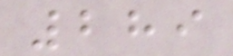289
